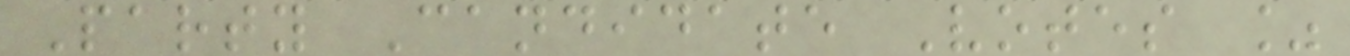Party Candidate Votes %
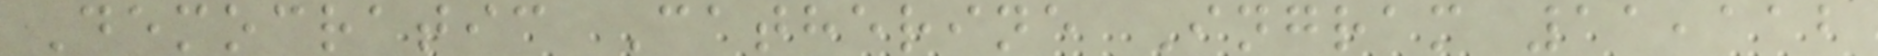Democratic Catherine Ingram 11,112
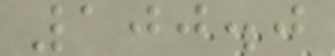100.0
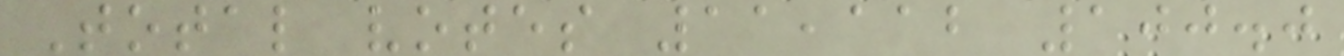Total votes 11,112 100.0
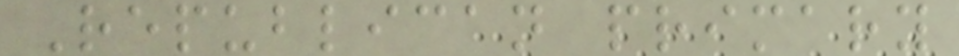Republican primary
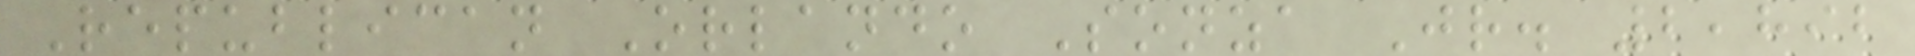Republican Orlando Sonza Jr. 2,892
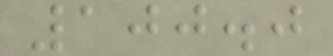100.0
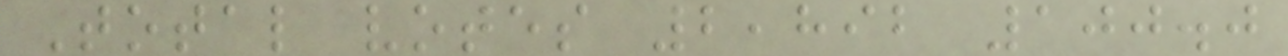Total votes 2,892 100.0
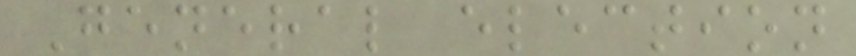General election
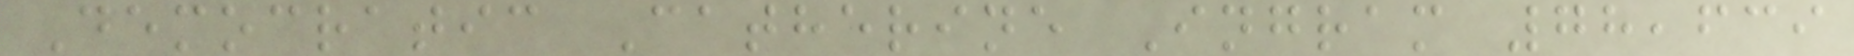Democratic Catherine Ingram 78,639
